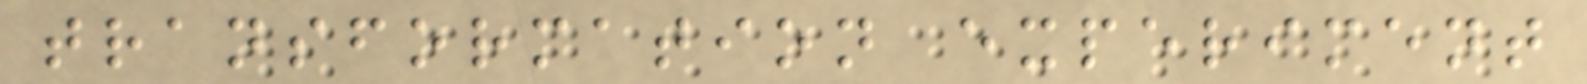transformation experiment
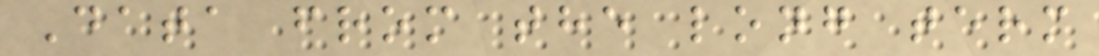Data from the long term
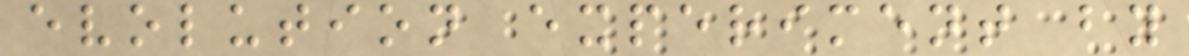evolution experiment by
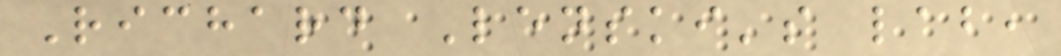Richard Lenski's lab,
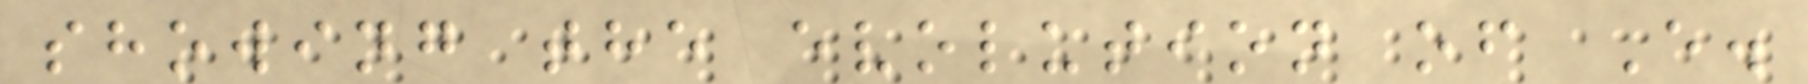showing the evolution of E.
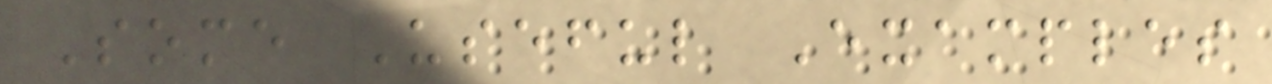Some Useful Examples
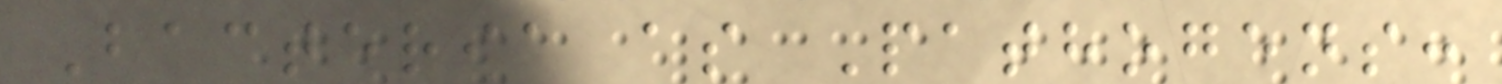Bacteria as Pathogens:
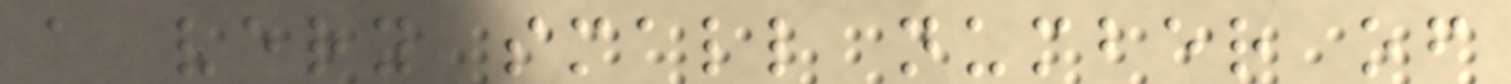a very small number of
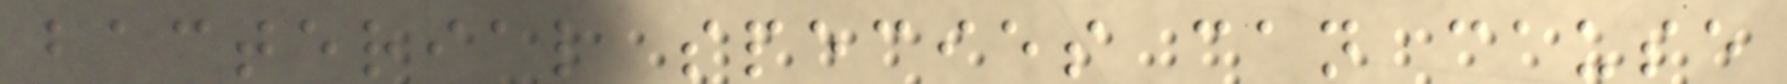bacterial species can cause
